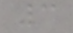3
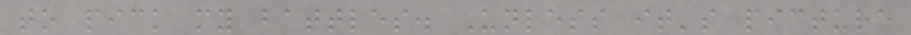to pick my battles. Unless it's picture
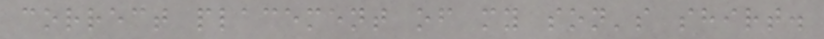correct placement of my son's shirt.
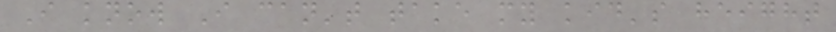I know I can't take my kid's height
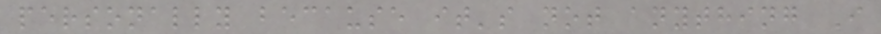personally because it's not anything I
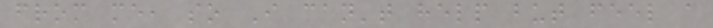from me, so I can't help but feel a
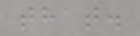that.
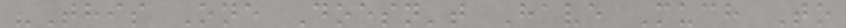"This One Doesn't Have Much To
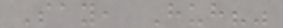Say, Huh?"
